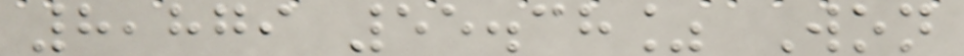8,879 55.38% Won
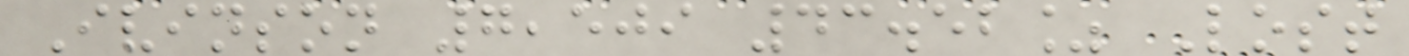Ivinson 7,509 43.52% Lost
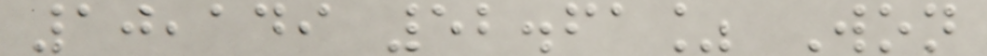10,149 52.61% Won
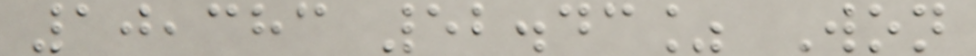10,383 52.43% Won
